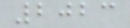2023
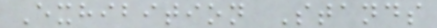Exhibition Stands
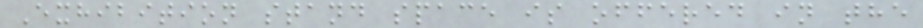Exhibition stand space is offered in the
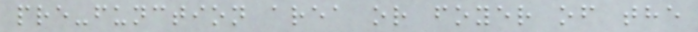pre-function area or foyer of the
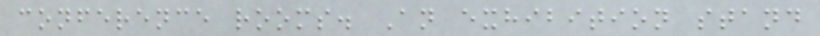conference rooms. An exhibition stand
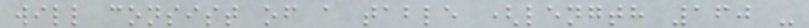will consist of a table (length 160 -
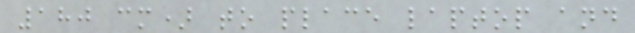180 cm) to place laptop and
